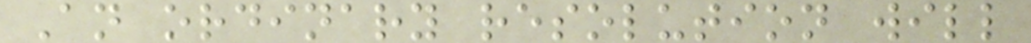An ordinary resolution will
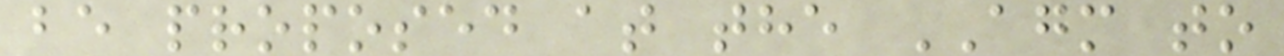be proposed at the AGM to
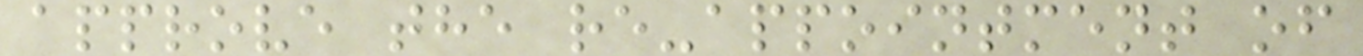approve the re-appointment of
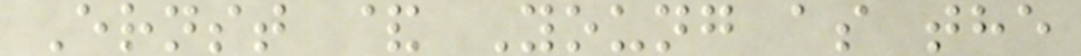Ernst & Young as the
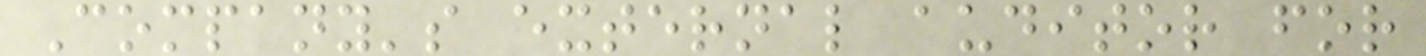Company's external auditor for
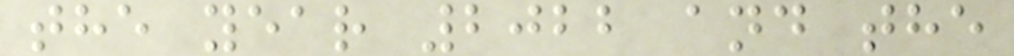the year 2022 and the
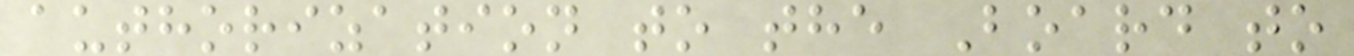authorization to the Board to
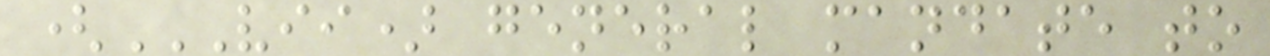(VII) GENERAL MANDATE TO
